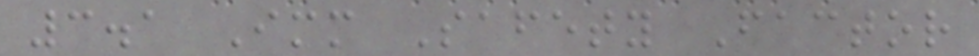3.1 Immediate Safety Factor
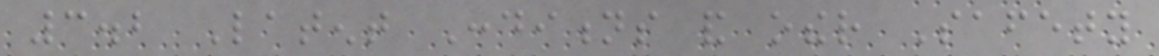3.2 Latent Conditions and other Safety
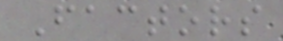Factors
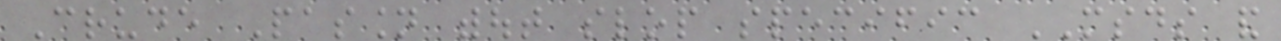Crude Passion without slop specific MSDS and
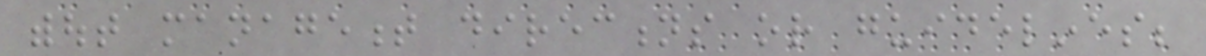without management directions or guidelines;
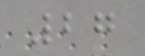27
